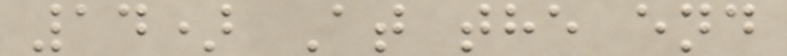14) At the end
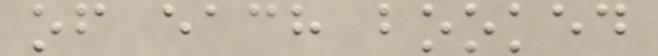of each booked
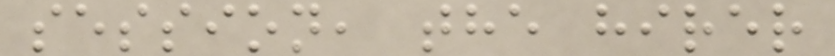session, the hirer
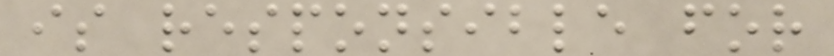is responsible for
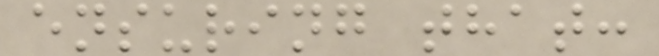ensuring that:
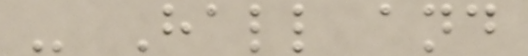- Hall and
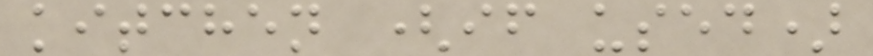kitchen (if used)
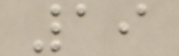19
